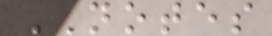NOTES
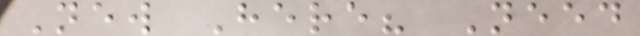New Here? Need
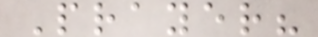Prayer?
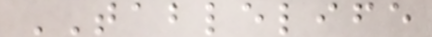TABLELIFE
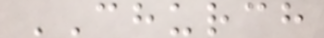CHURCH
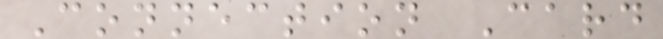Connection Card
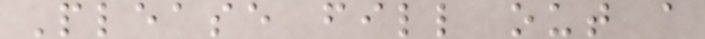Please fill out a
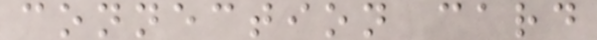connection card
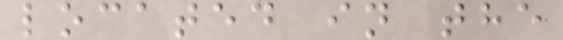located in the
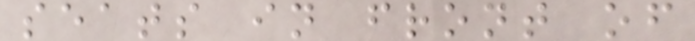seats in front of
